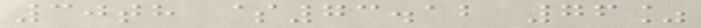30th $73.12 76%
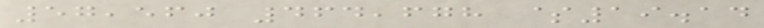57,560 464,678 $19.14
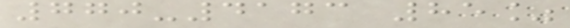770-4173 85%
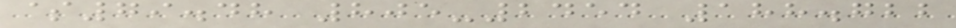$79.48 805-2454 188.722
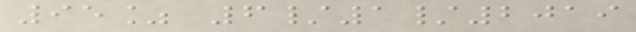95% 6/1/2019
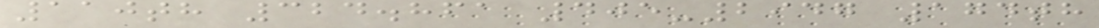110th 324.861 405-2947 174th
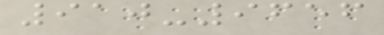910-9656
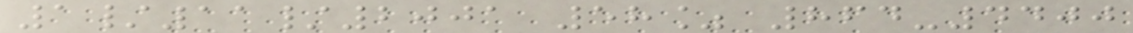1/11/2001 58% 864-4400
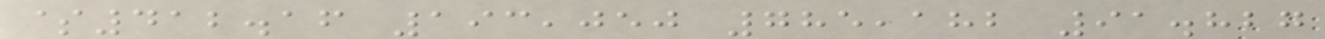$412.16 193,050 785,182 91.827
